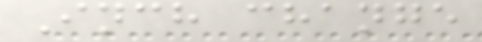Inch change
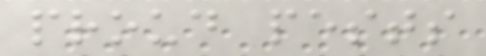proud pests
